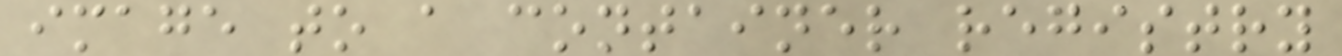image to a container registry
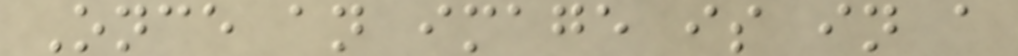Once an image is in a
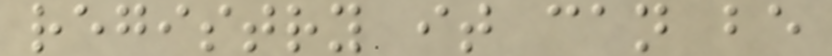registry it can be
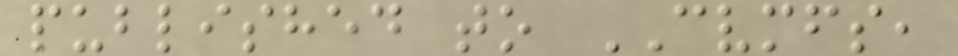published to CVMFS,
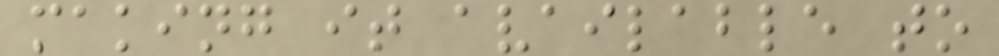making it available to
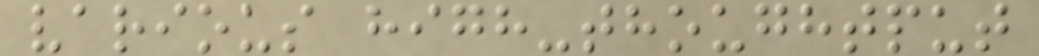various high-thoughtput
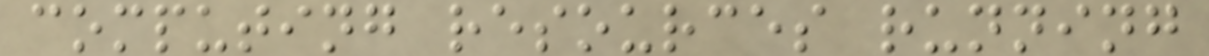computing resources running
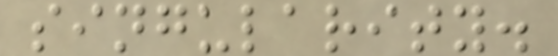singularity.
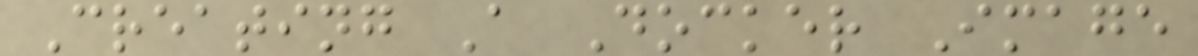Creating A Docker Image
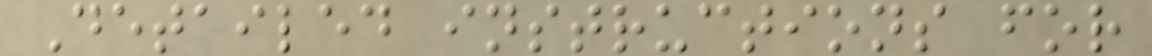Detailed instructions for
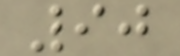90
